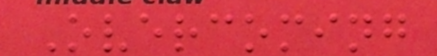Overcoming
